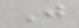J
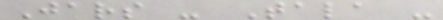Jars - Tala -
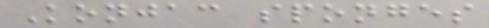Konjac sponges
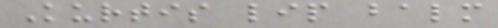Kurtis lip balm
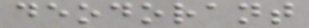deodorant
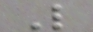L
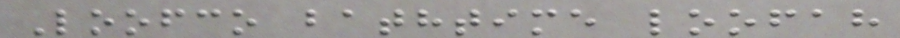Loofco bathtime loofah
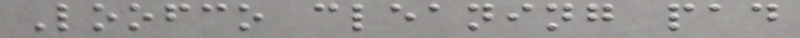Loofco cleaning pad
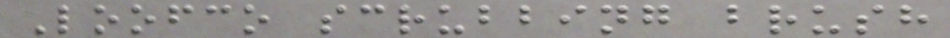Loofco scrubbing brush
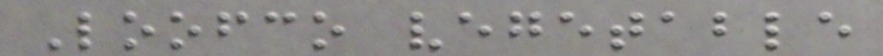Loofco vegetable
